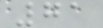71
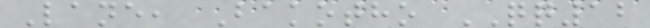Lane, Bakotho QQ12
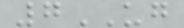7UG
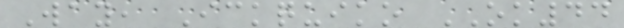Way, Ickquiko OK44
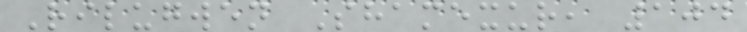Rilugwen Shamexur, 104
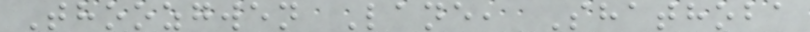Thoozgwen Lane, Shathoba
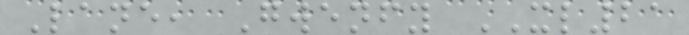Lane, Gwenfy XL21
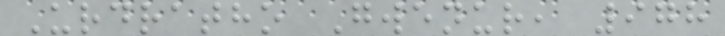Urdratho Gwenur, 978
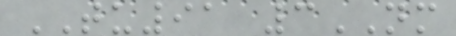TU91 3NM
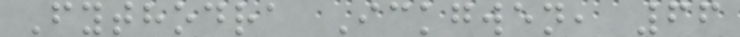Fythodra Ickgwen, 66
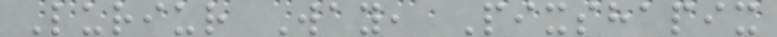Luriur Way, Pixshapix
